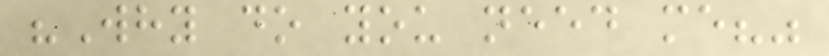"Why do you need me?"
